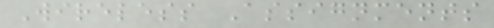Wireless Assignments
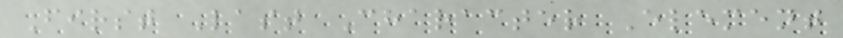First Last Character Element
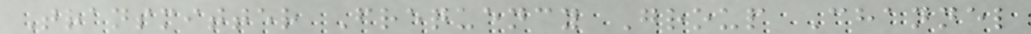Transmitter Frequency Group Channel
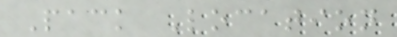Pack Location
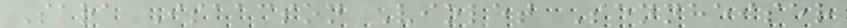Sara Isaacson Violet Sennheiser
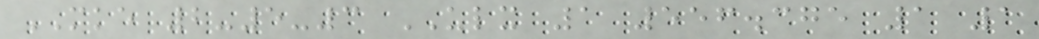MKE 2-5-3 ULX 1 556.375 1 1
